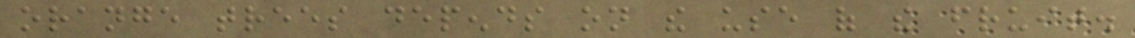orange trees depends on the use of the fruit.
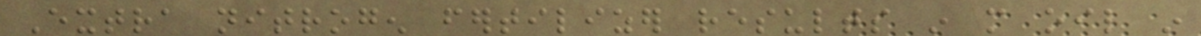Extra nitrogen fertilizer results in more oil in
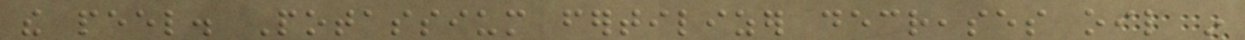the peel. Potassium fertilizer decreases oil in
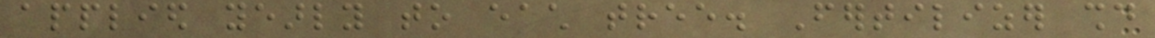applied yearly to each tree. Fertilizer should
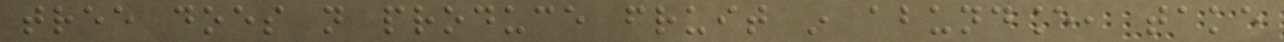tree does not produce fruit in abundance, take
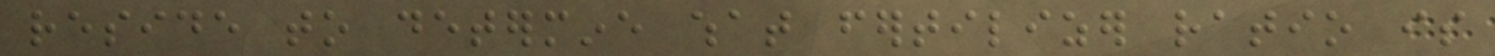reside to determine what fertilizer ratio is
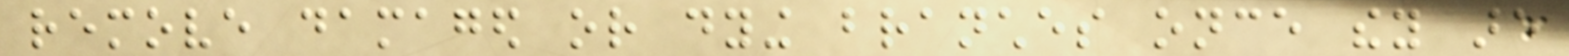remove damaged or dying branches once they are
